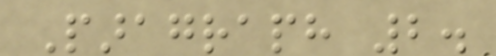Paragraph 2.
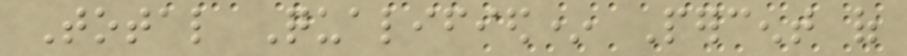Total Qualified* Percent of
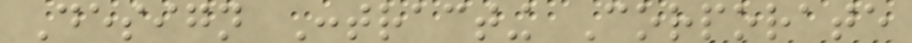Design Contracting Corporate
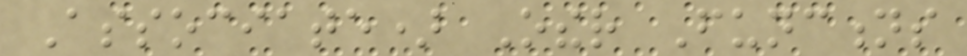Associate) Other Functions
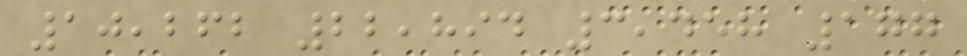10,262 22,894 3,458 177
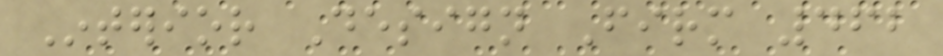Interior Design Firm 462
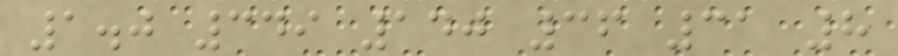1.0 349 140 36 31 8
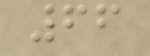66
